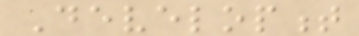Development
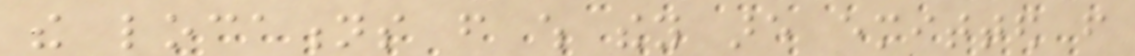the locations from which they are emitted from
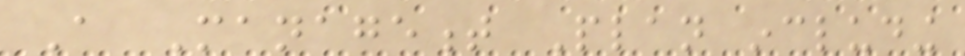A Management Plan including
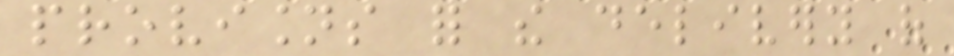provisions for the delivery of
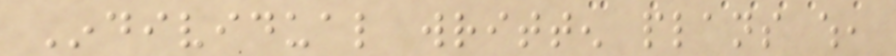Individual written plans which,
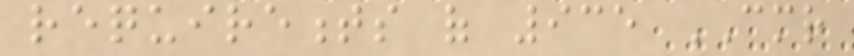requirements of 935 CMR
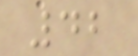42
